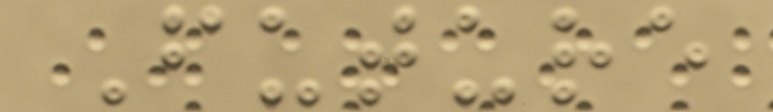Future
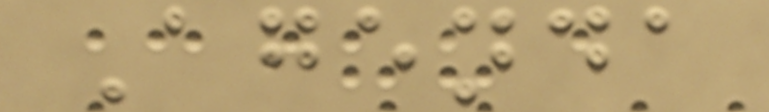Agenda
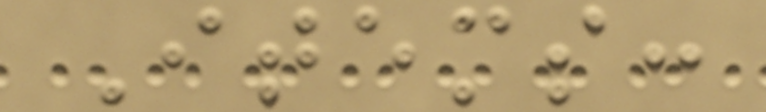Items:
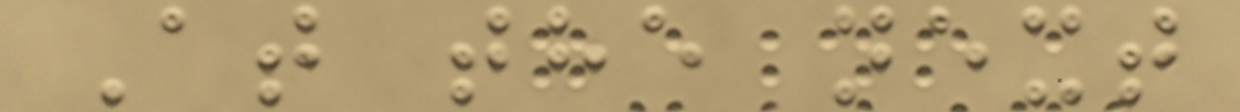At the next
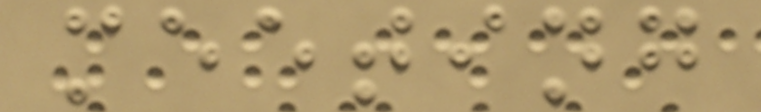meeting
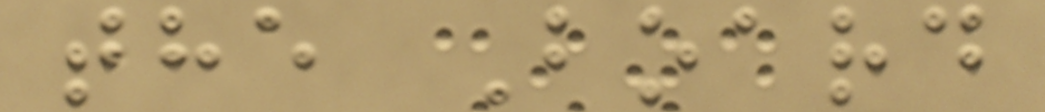the Board
